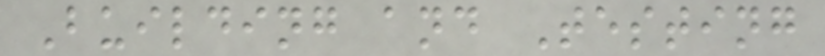Building and Testing
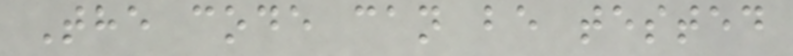The code can be tested
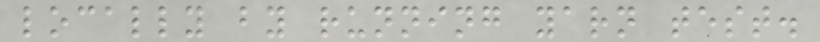locally by running yarn test.
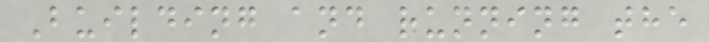Building and running the
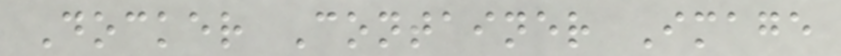Docker Container Image
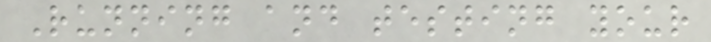Running and testing your
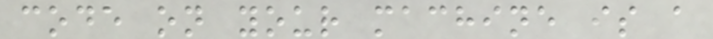code on your machine is a
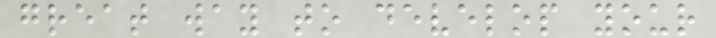great way to develop your
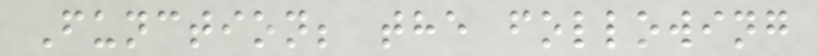Function; the following
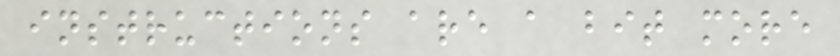instructions are a bit more
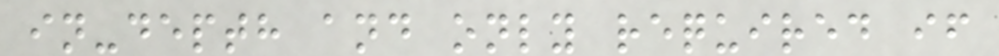in-depth and only required if
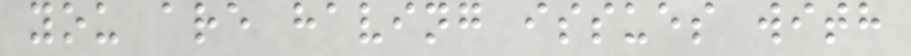you are having issues with
